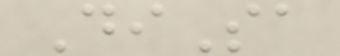DiSa
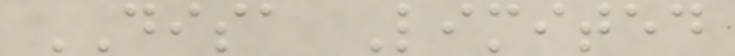DISA Limited
